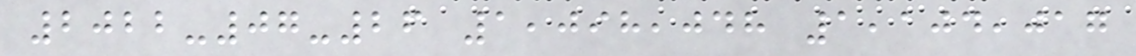2022-07-26 1,098,048 1,104,017
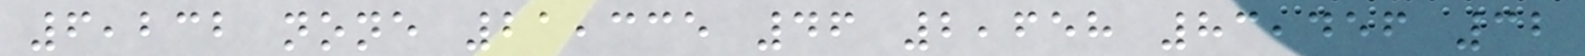6,232 none 21,335 46 2,658 83,456 32
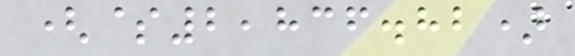($2,836.82)
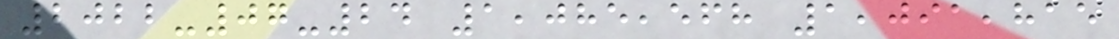2022-07-24 1,085,568 1,091,815
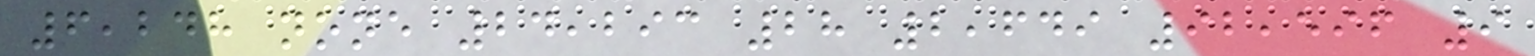6,248 none 24,293 28 2,649 92,596 9
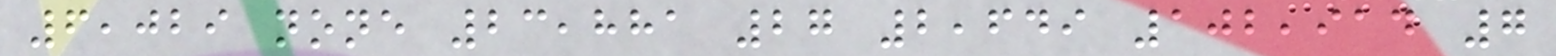6,029 none 23,881 27 2,649 102,914 7
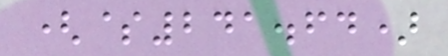($241.64)
